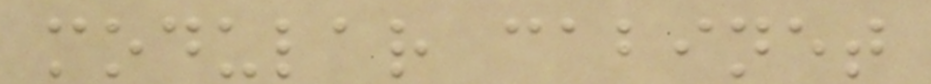modular cabinet
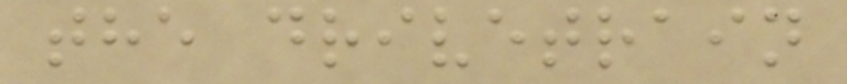the drivetrain
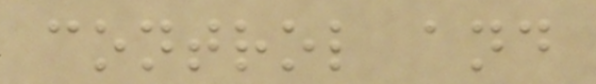control and
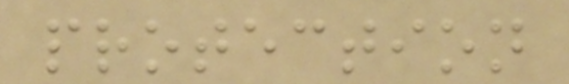protection
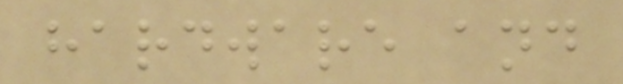hardware and
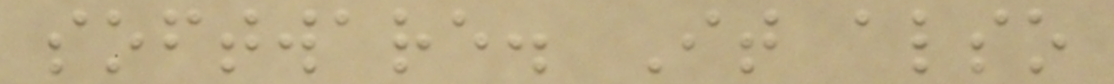software. It also
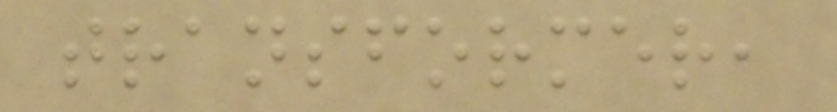transformer,
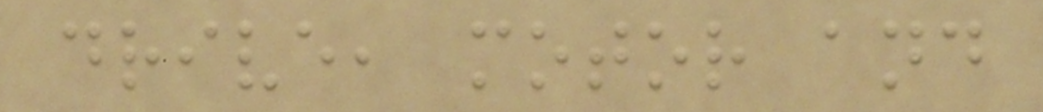drive, motor and
